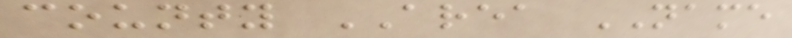county AREA NAME
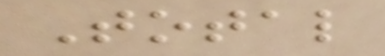Total
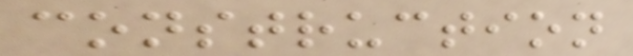construction
